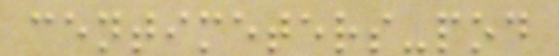centimeters-pod
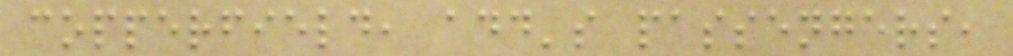copperfield, add's passengers,
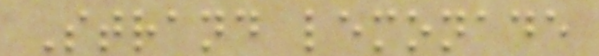Strand lemonade
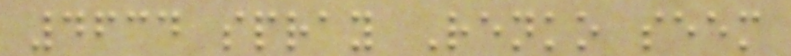4634 spray Renko seem
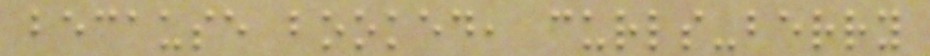because booked, curls-berry
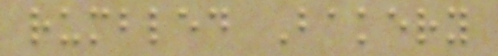rumbled Bakery
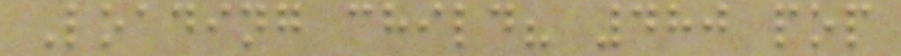Loading child? 480 pop
